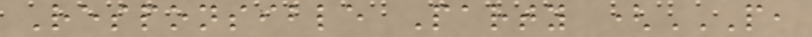Responsible Party (P,
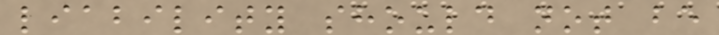liability should not be
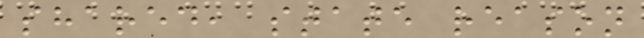shared, state reason
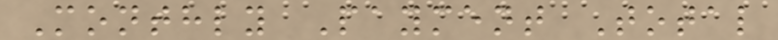Monthly Payment Total
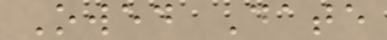Owed Date
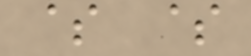$ $
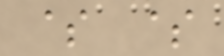$ $
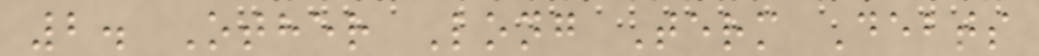2. Other Long Term Debts
